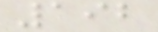192
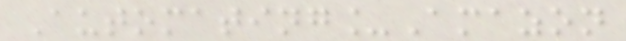Automating_Amazon
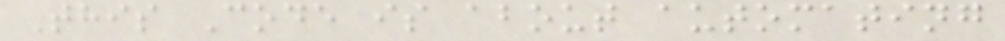This Code is about automating
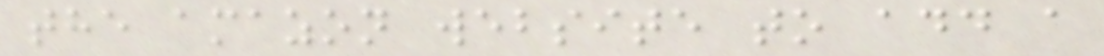the amazon website to add a
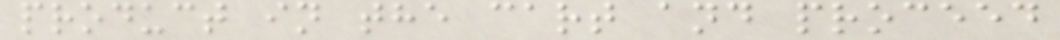product in the cart and proceed
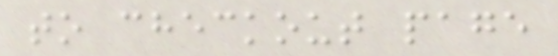to checkout page
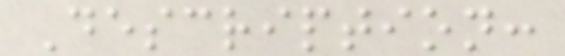Description:
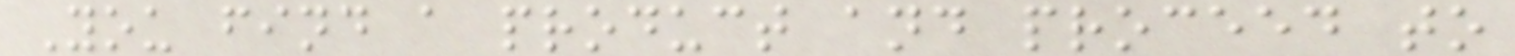You find a product and proceed to
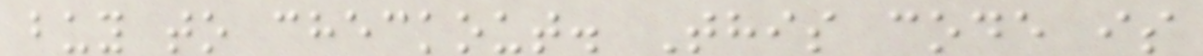buy to checkout. This code is
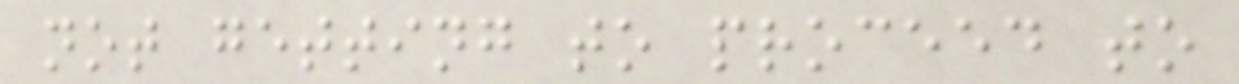not getting to proceed to
